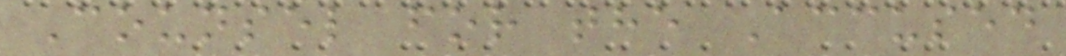Counsel for the Accused
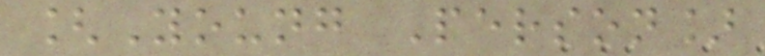[Young Person]
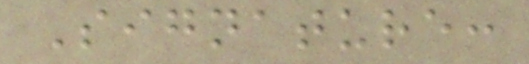Signature:
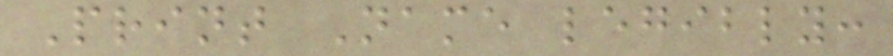Print Name legibly:
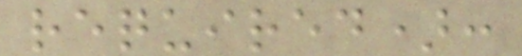required):
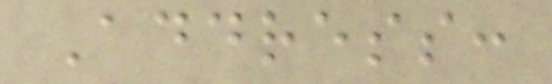Address:
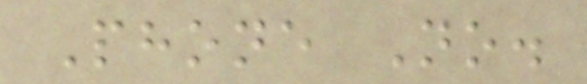Phone No.
